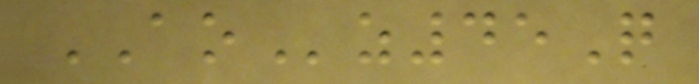AOz45Q
